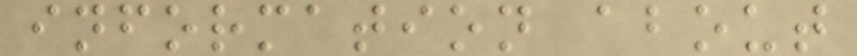information about
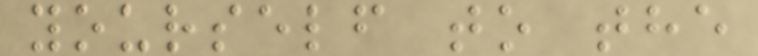yourself to the
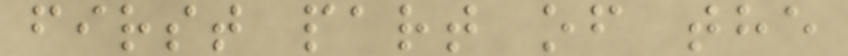first part of the
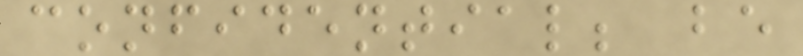confidential; be
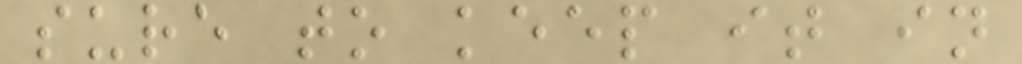sure to keep it in
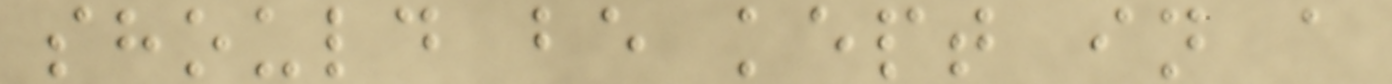should be kept in a
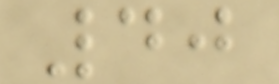40
